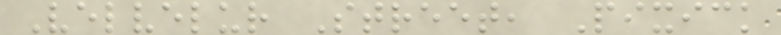Velvelur Street, Pixick
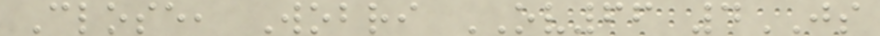Close, Wobri OV66 4JS
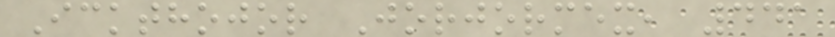Ickthojor Jorjormex, 441
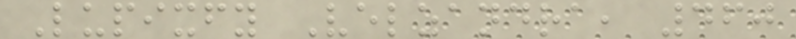Lupixfy Velzandra, 460
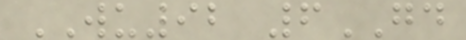WU92 6GD
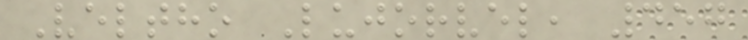Veltho Lujorvel, 457
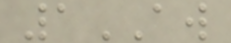1AW
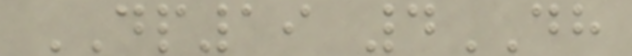DP19 4DH
